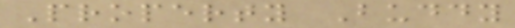Property Buddy
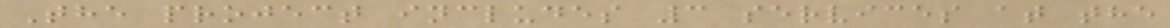The project includes 3 services at the
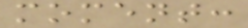moment:
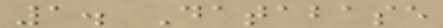1. Database
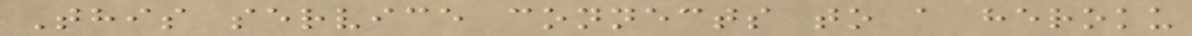This service connects to a heroku
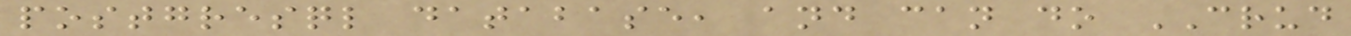postgresql database, and can do CRUD
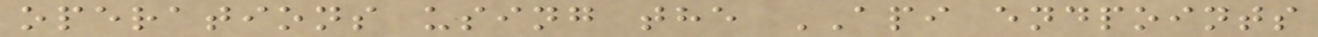operations using the API endpoints
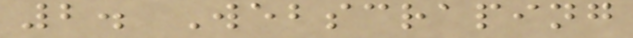2. Webscraping
